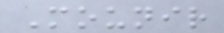Mounir
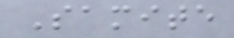Samite
